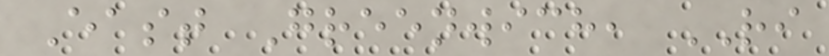East Greenwich, RI
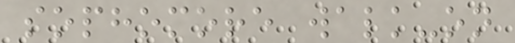sophomore walk-on
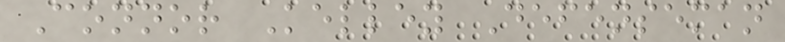Connor Kelley Defenseman
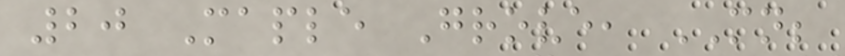20 Maple Grove, MN;
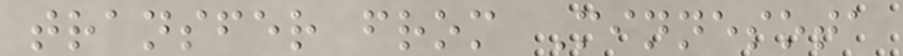transfer from Minnesota
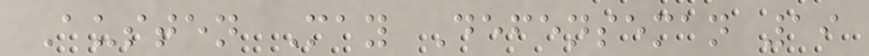Austen May Defenseman 19
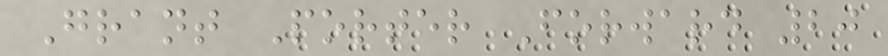Grant Porter Forward 20
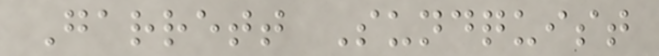Garrett Sundquist
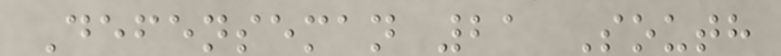Defenseman 21 South
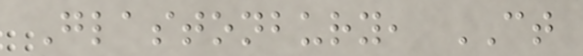Glastonbury, CT
